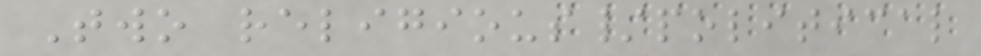Two religious/political
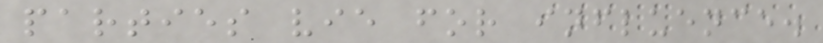parties vie for influence.
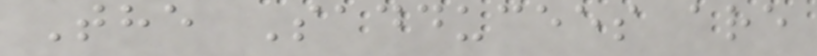The Sadducees are
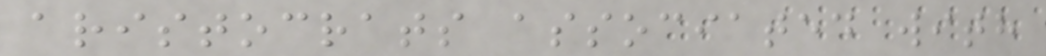aristocrats associated with
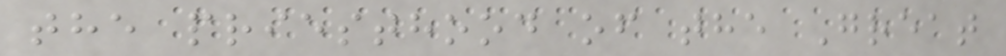the priesthood of the Great
